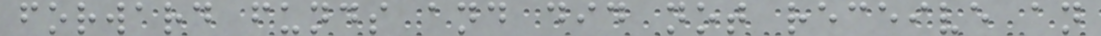forward funds and did not receive an
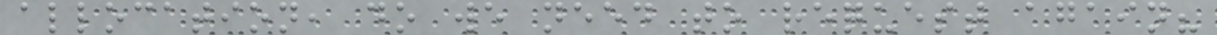allocation, do we need to request again?
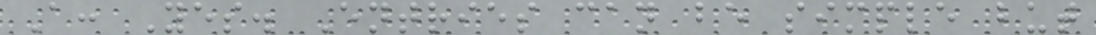A: Yes. Entries can be simple but
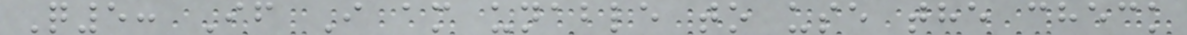Q5: If I am unable to use the check
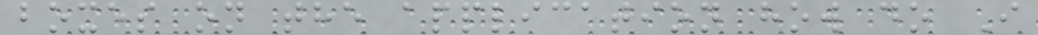boxes on the application how do I
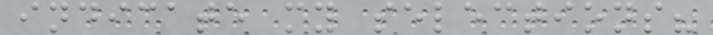indicate my selections?
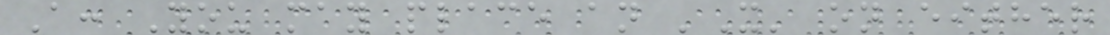A: You may place an 'X' on either
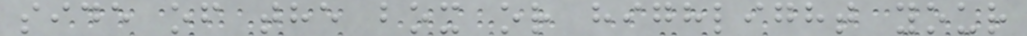side of the box or highlight your
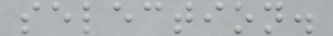selection.
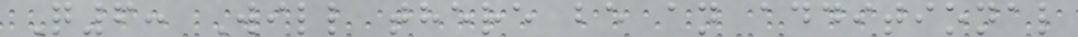Q6: Will there be an additional
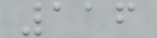116
